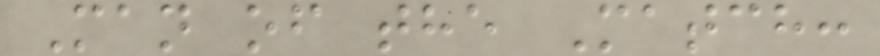Man of the Match:
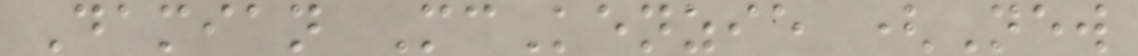Damian McKenzie (New
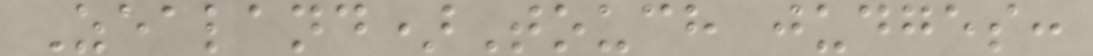Zealand)Touch judges:
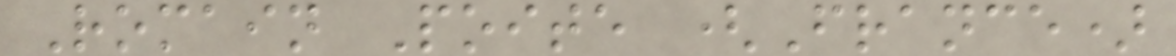Romain Poite (France)
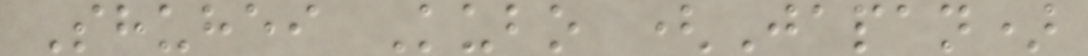Shuhei Kubo (Japan)
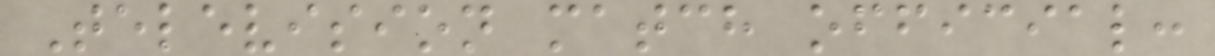Television match official:
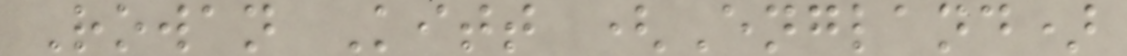Rowan Kitt (England)
